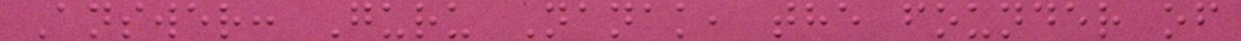Answer: Guru Nanak, the founder of
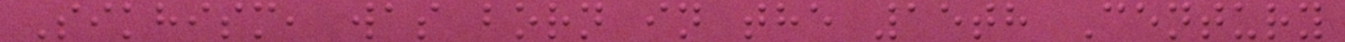Sikhism, was born in the 15th Century
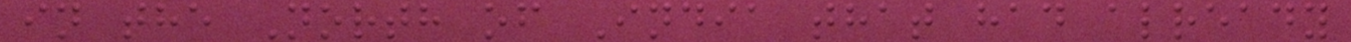in the North of India that had already
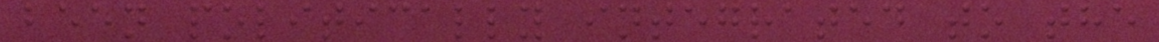been politically integrated to the
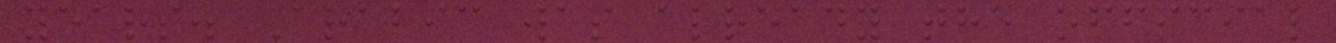years. Arabic was already the official
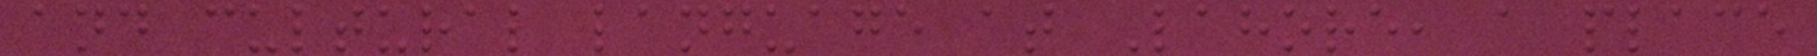and cultural language at Lahore, a place
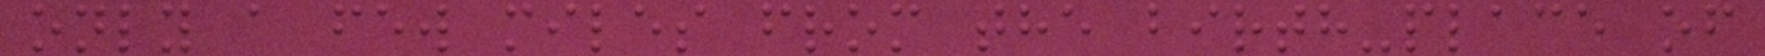only a few miles from the birth-place of
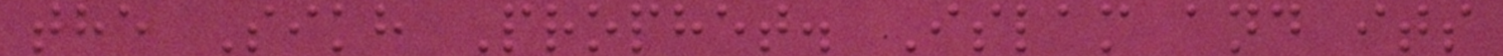the Sikh Prophet. Islam and its
